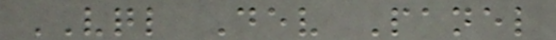VQL Dev Panel
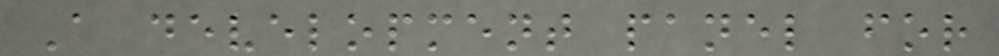A development panel for
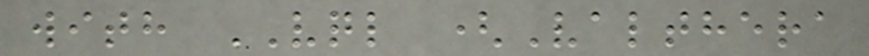with VQL (Valthera
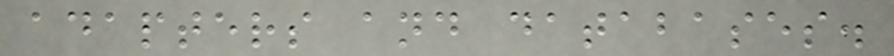adapters and databases.
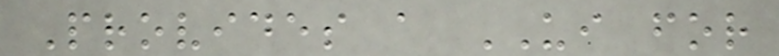Provides a UI for
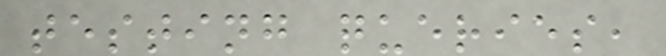testing queries,
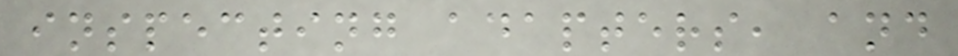inspecting adapters, and
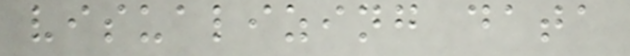visualizing data
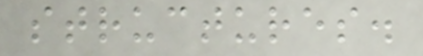structures.
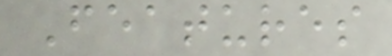Features
